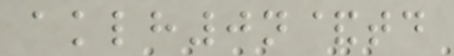aklh0n&td
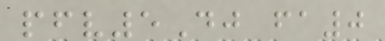pfv5Dj fa0
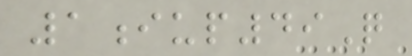1iup49Q
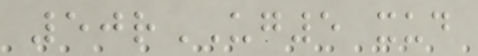50rUG5 xud
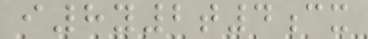i8y2t4cx
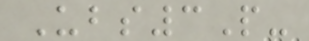Ubs3P-
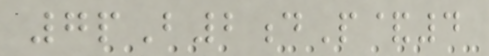7pB2dP&4
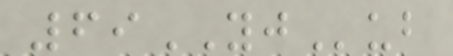69YJub
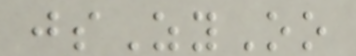jsZyOo
